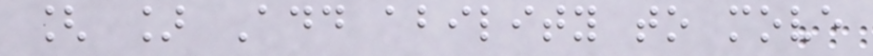[ ] Add ability to move
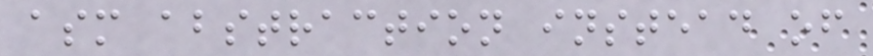asm abstraction instead of
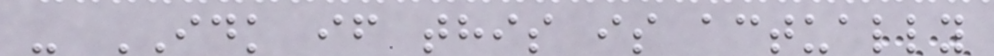- IDK if this is actually
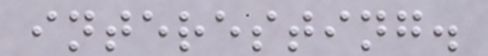interesting.
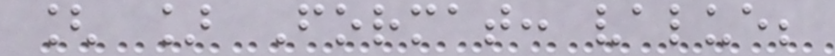[ ] Format: value;
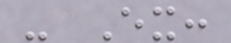- Ex:
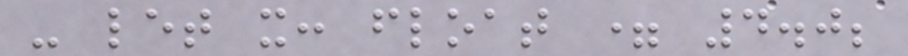- let x: float = 4.0;
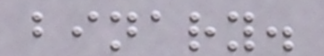binary.
